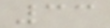33
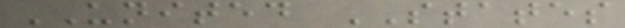UNITED STATES
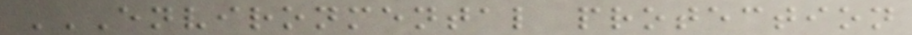ENVIRONMENTAL PROTECTION
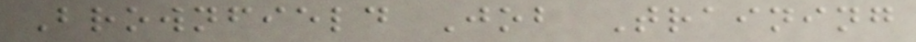Brownfield Job Training
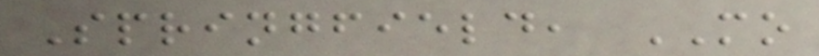Springfield, MO
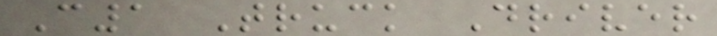C1 Truck Driver
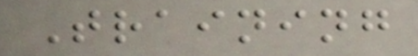Training
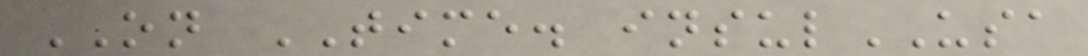ON TIME. insulUSA
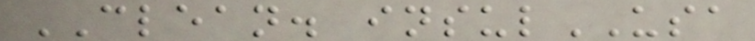CLEAN. insulUSA
